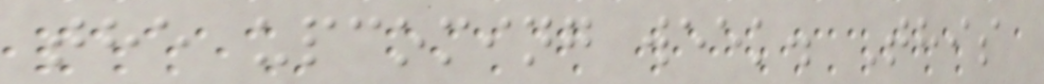the upcoming week. This
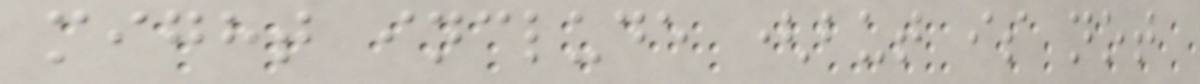might include (but is not
